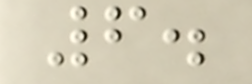6.
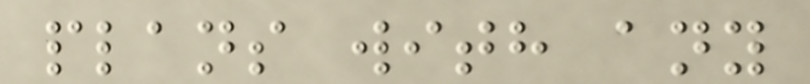plans with any
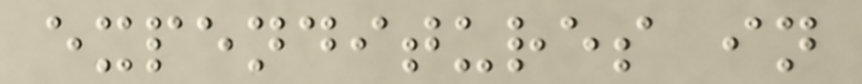expenditures in
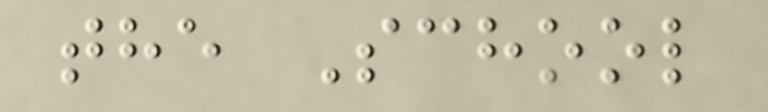the School
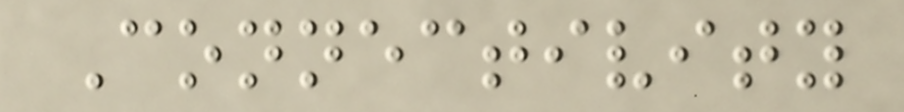Connectivity
